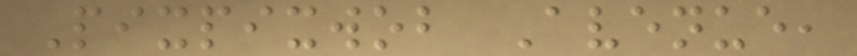Pixpixwob Avenue,
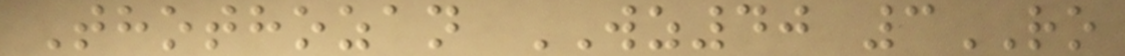Thothozan WZ40 3RO
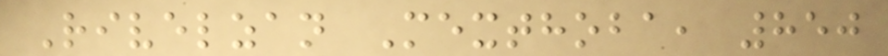Rivelzan Mexthoba, 850
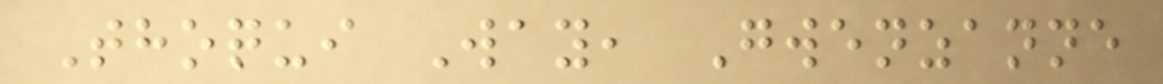Thoqui Way, Gwenzanne
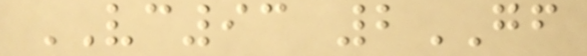VC93 2GF
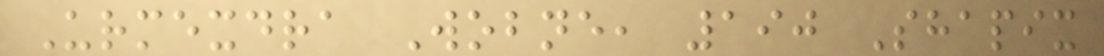Urmexdra Wobne, 190 Shapix
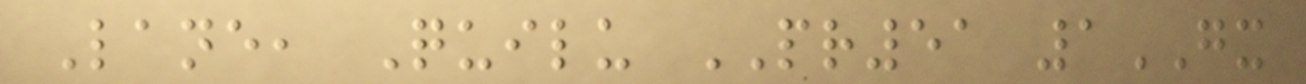Lane, Quilu PR51 1GX
